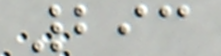293
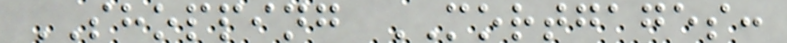SHOPPING MORTGAGES:
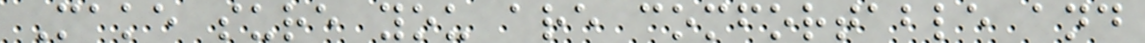Make sure you are comfortable and
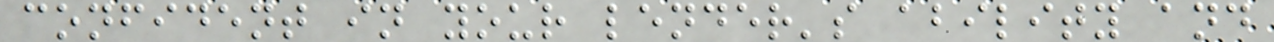confident in your lender's ability and
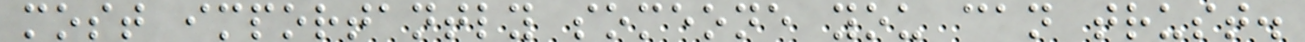most importantly someone you can trust.
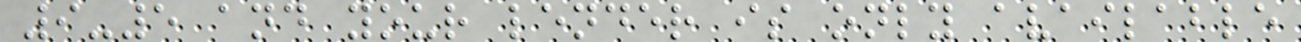9-5 and your lender is only available
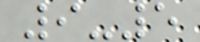9-5
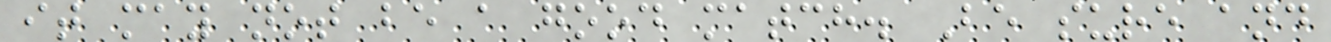it may not be a good match. Be sure and
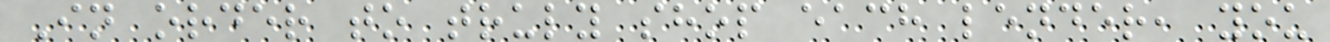In order to truly shop each lender, you
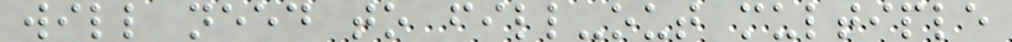will need to fill-out multiple
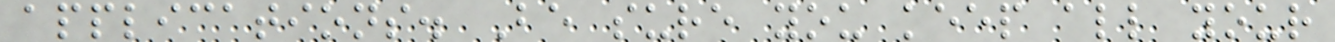applications. Be sure you keep all your
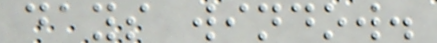days window.
